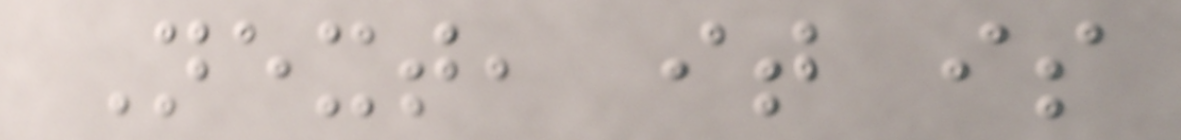Next, it is
